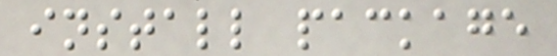install package
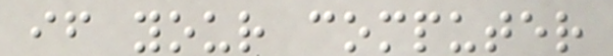if your computer
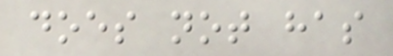does not has
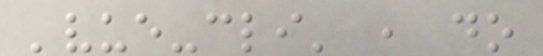'vue-cli' , do
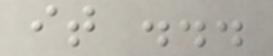it ...
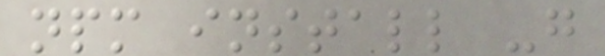npm install -g
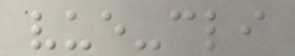vue-cli
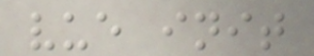vue init
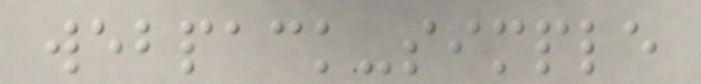webpack-simple
